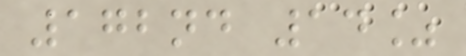172nd 14%
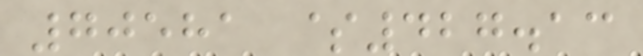70581 $427.13
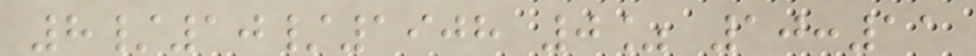8/10/1908 0% 10:11
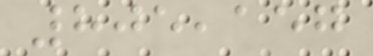805,157
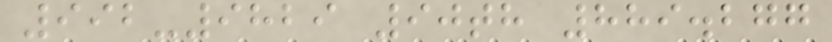992-9829 90th 889.277
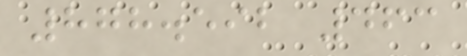878.592 463
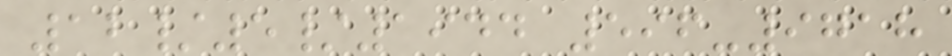12/5/1944 596-9718
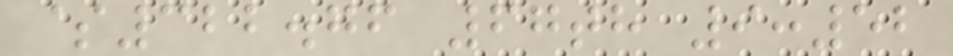$322.76 67th 9:52
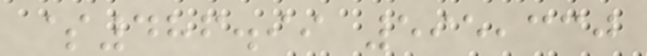$486.99 595,330
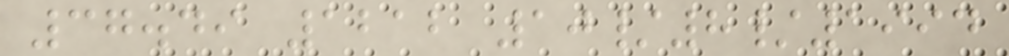37.49 1212 10/8/1994
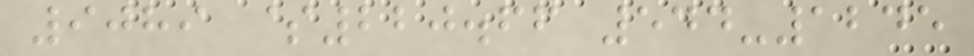9089 $220.66 544-1245
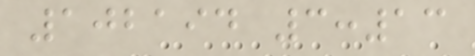102194 3:13
